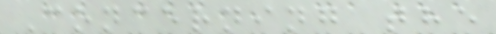Concerning the
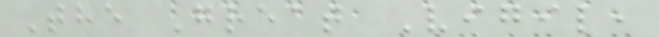The Great Vigil,
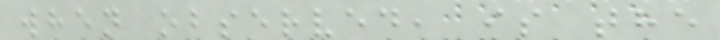when observed, is the
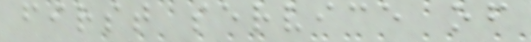first service of
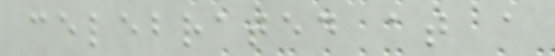celebrated at a
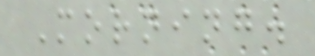Morning.
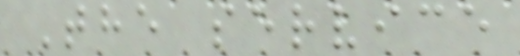The service
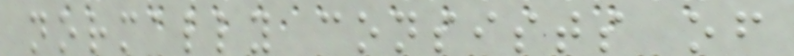normally consists of
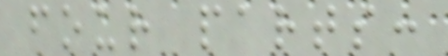four parts:
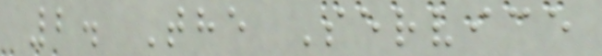2. The Service
